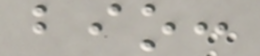bio:
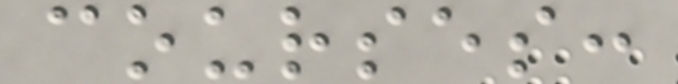courses:
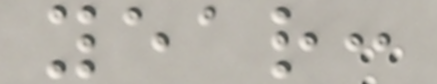year:
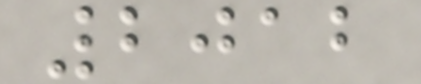2012
